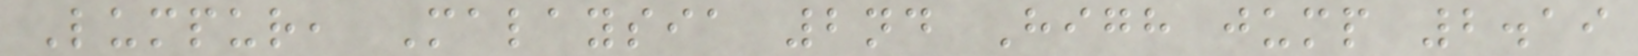Lumpur, Malaysia 2nd High jump 2.19
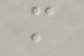m
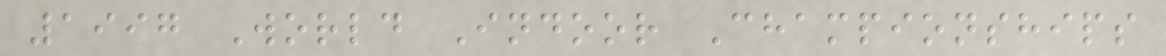1997 World Indoor Championships
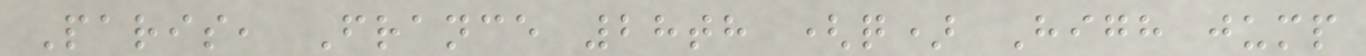Paris, France 28th (q) High jump
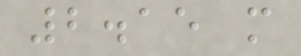2.15 m
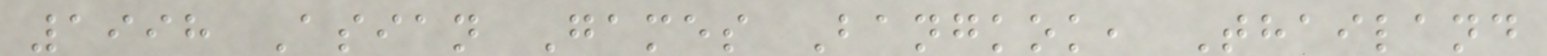1998 Asian Games Bangkok, Thailand
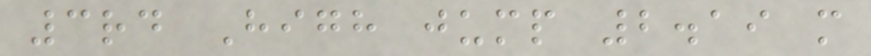3rd High jump 2.19 m
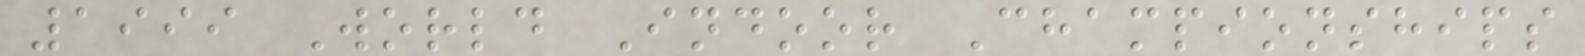1999 World Indoor Championships
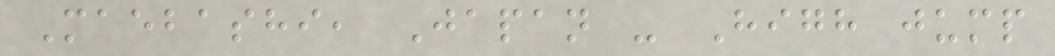Maebashi, Japan - High jump
